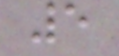5
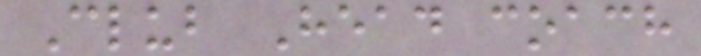Club Head coach
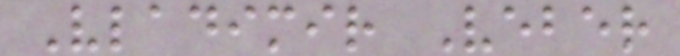Vladimir Veber
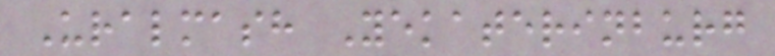Uralmash Yekaterinburg
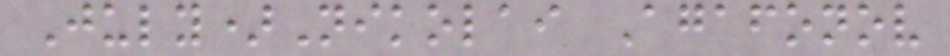July)Nikolai Agafonov
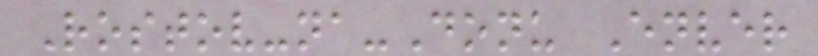Rostov-na-Donu Enver
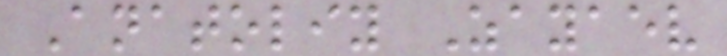Anatoliy Zayaev
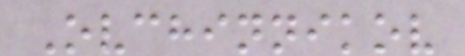Ovchinnikov
